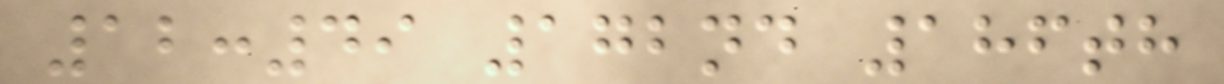12:49 172nd 186th
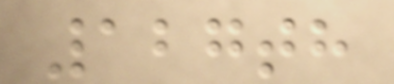127th
